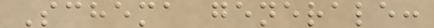Schema generale:
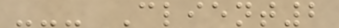--- Client2
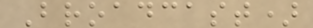Broadcast)
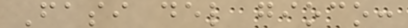Fasi del gioco:
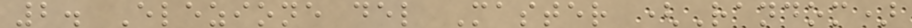2. Elezione del Master (Random)
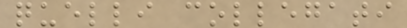quelli collegati
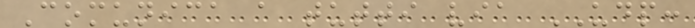Comunica a tutti via UDP:
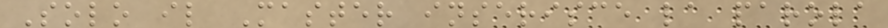Solo il Master inserisce la parola
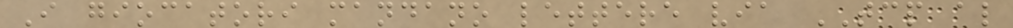I giocatori mandano lettere via TCP al
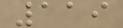119
